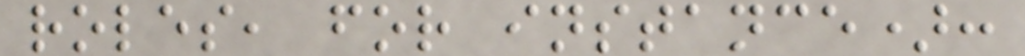roles, for instance):
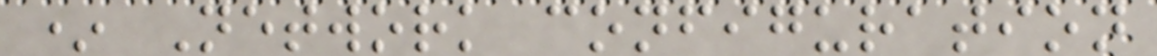* Network configuration
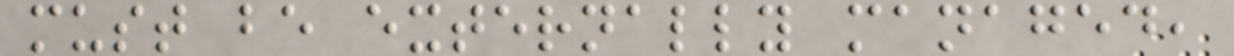must be externally managed,
